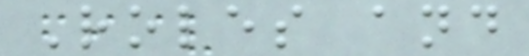Roles and
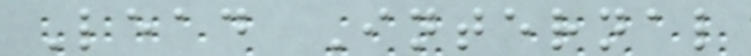Lead Internal
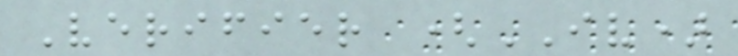Verifier (IV)
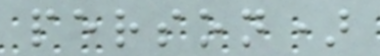person)
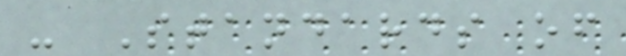- Standards of
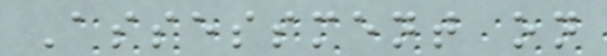Assessment on
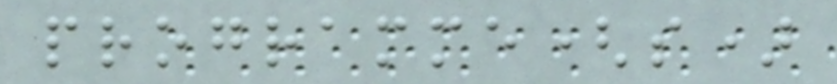programme(s)
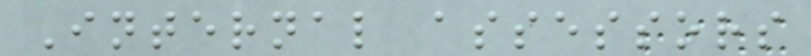Internal assessors
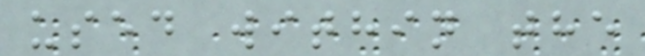used within the
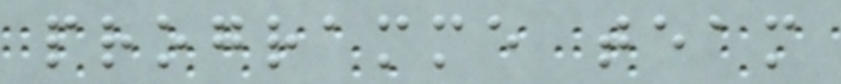programme team
